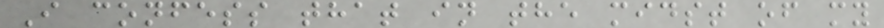I confess that in the midst of my
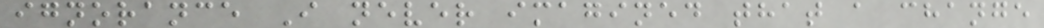ignorance I never imagined that a change
